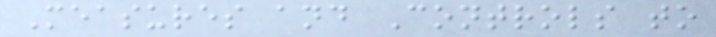Measures and Controls to
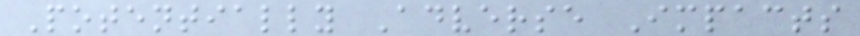Potentially Adverse Impacts
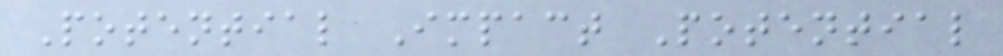Potential Impact Potential
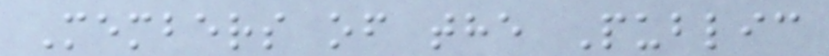Members of the Public
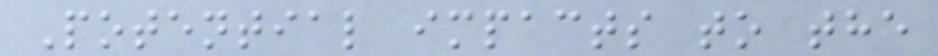Potential impacts to the
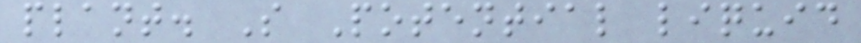plant. S Potential liquid
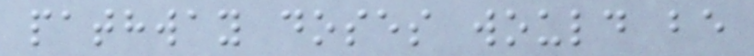pathway doses would be
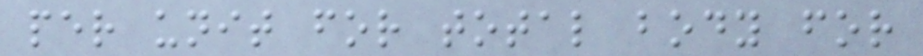per unit for total body for
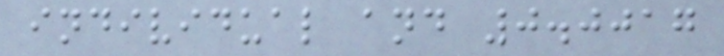individual and 0.0017
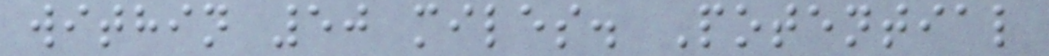within 50 miles. Potential
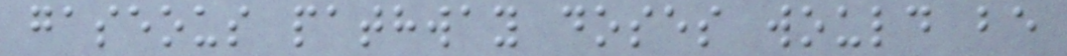gaseous pathway doses would be
